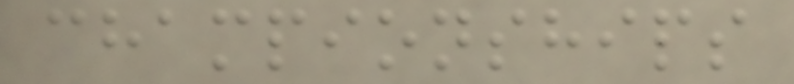championships
